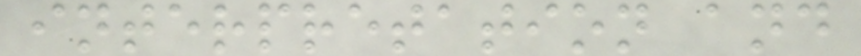interpretation and
